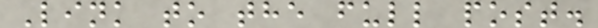Link to the full post.
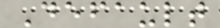Default
